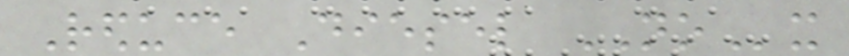Reduce Diesel NOx
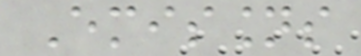Emissions
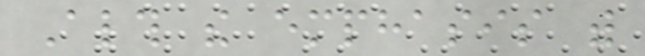Although the emphasis with
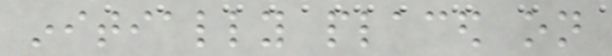initially placed on
